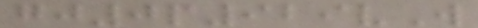gj0p929vW
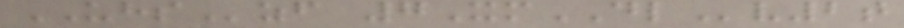UHSzf 7XmDLv2t
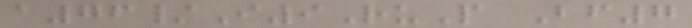a76/I9RuP Bf7
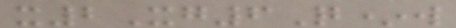x2Xg6Q*w
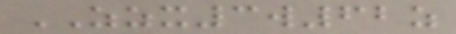ZZX3w62z
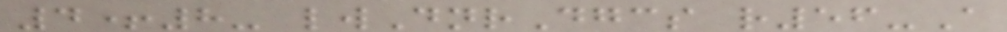4+8- lwDnrDgcs r56-A
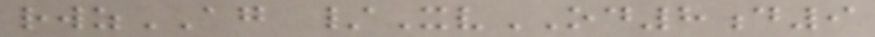rwzAG /XvOD8d9
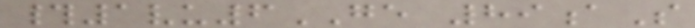#1vu6GE 89aS
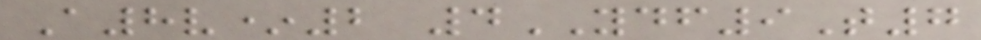A8v*2 4YDF9T7
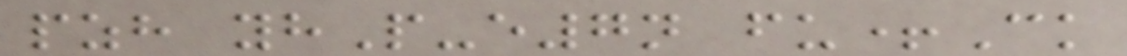pzh yhP-e7n fu+Ck
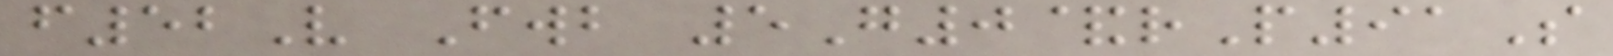f52V Fwb 5G0&rP91S
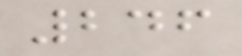246
